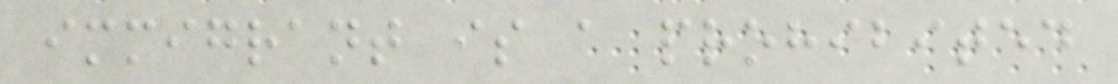immigrant is a prohibited
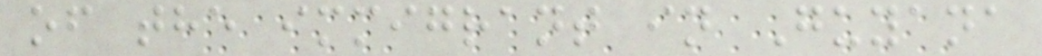of the immigrant in Guyana
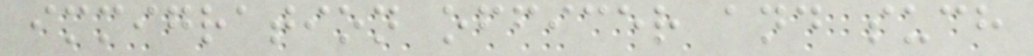immigration officer and such
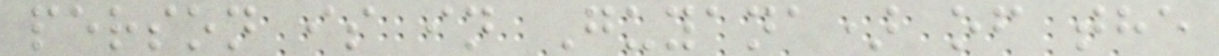person is in Guyana) of the
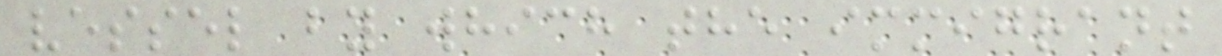vessel by which the immigrant
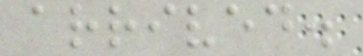arrived.
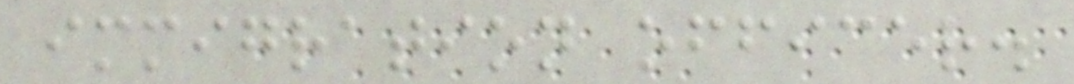immigration officer.
